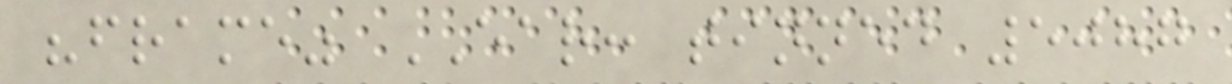"frame" EAR: tinned 5087
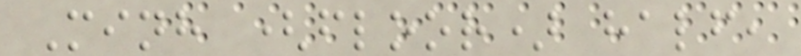Minh (floor) half,
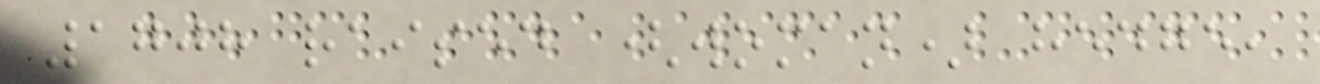1708 raised (woman) hedge,
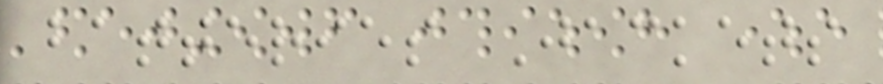batteries Jackets
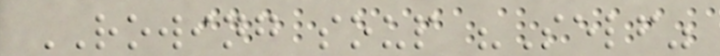ROWING soup "Self"
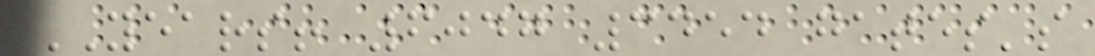YEARS! 6047 3454 gates's
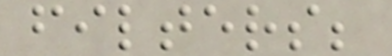filters;
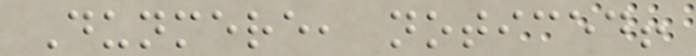Dunmere, noticed!
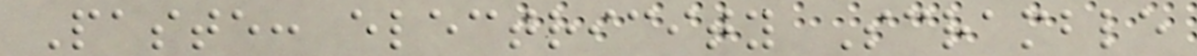Paste: electricity Scramble
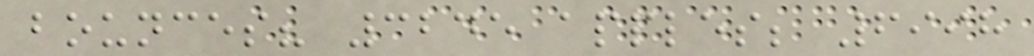bounces? 3245 apples; 6998
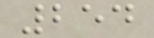254
